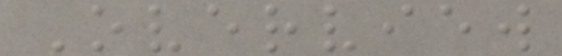Overview
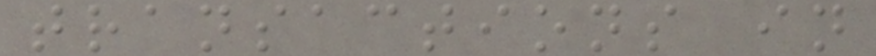transactions in
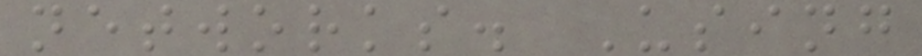networks. Using
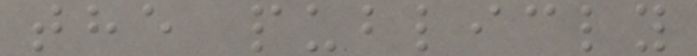the publicly
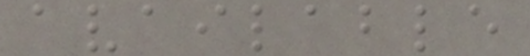available
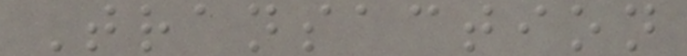Transaction
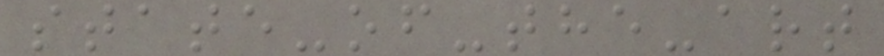state-of-the-art
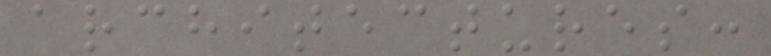architectures:
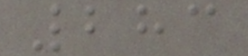283
